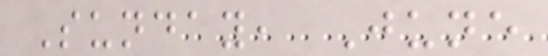Sunday, June
